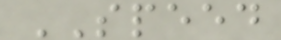SPEED
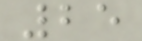25
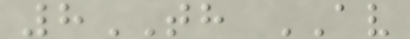8TH AV
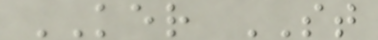KER ST
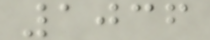1036
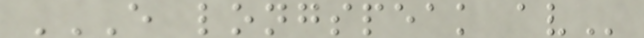E LONGSPEAK AV
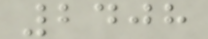2408
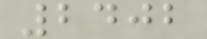2402
